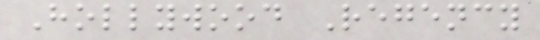Hollywood Regency
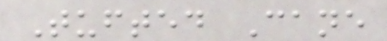Tufted Cane
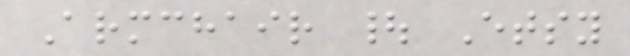Armchair | Etsy
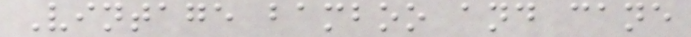Vintage bamboo and cane
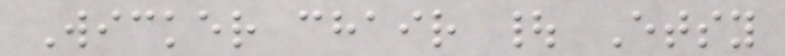Wicker chair | Etsy
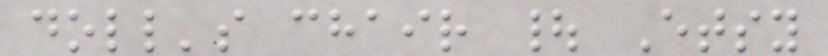doll's chair | Etsy
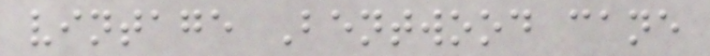vintage Bentwood cane
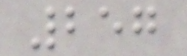257
